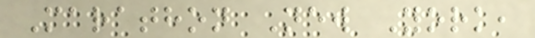Marathon New York,
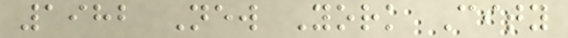1982 New York City
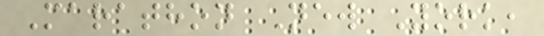Marathon New York,
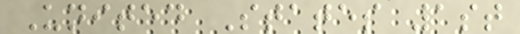United States 1st
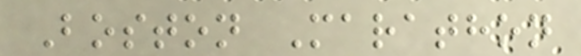Boston Marathon
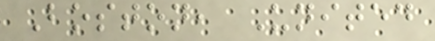Boston, United
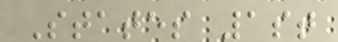States 1st
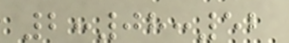2:08:52
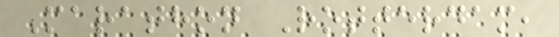Marathon Rotterdam,
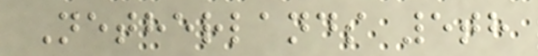Netherlands 5th
